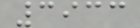3933
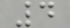4
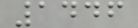1446
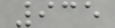935
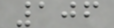106
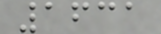1631
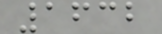1632
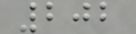202
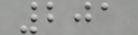201
